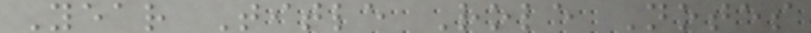Year Title Role Notes
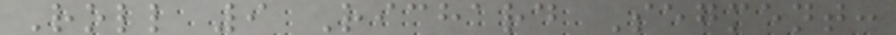Roll 9 Richard Segment:
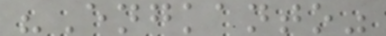"Engkanto"
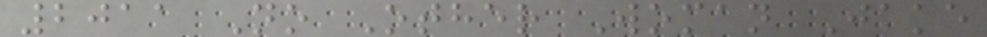2011 No Other Woman Jake
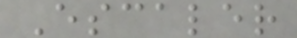Escaler
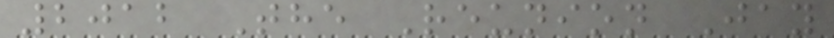2012 The Reunion Jay
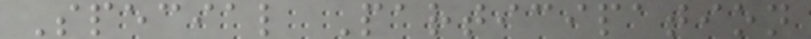Special Participation
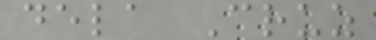dela Cruz
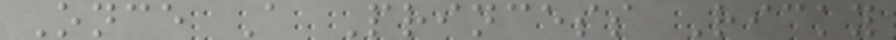Once A Princess Ricky
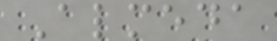Almeda
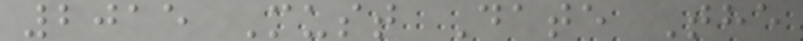2015 Must Date The
